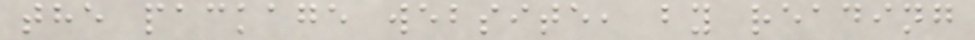the package website, by reading
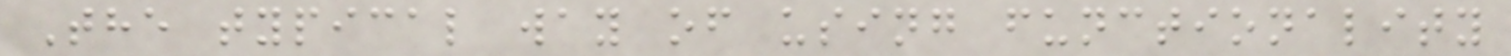The typical way of using functionality
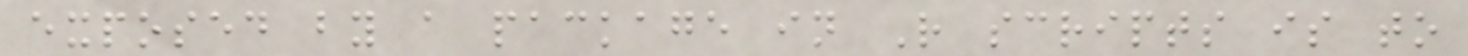exposed by a package in R scripts is to
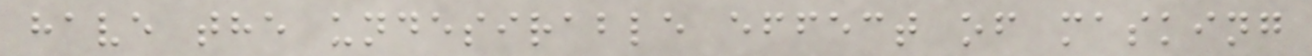have the undesirable effect of masking
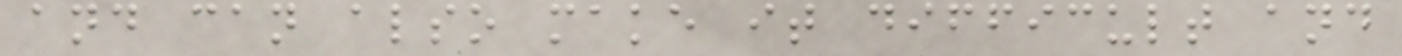and can also make it difficult and
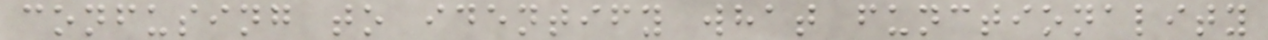confusing to identify what functionality
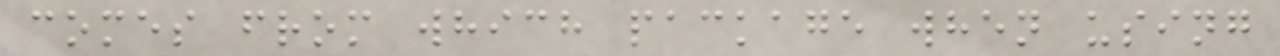comes from which package when using
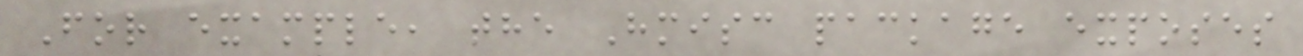For example, the Hmisc package exposes
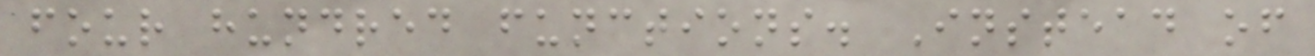four hundred functions. Instead of
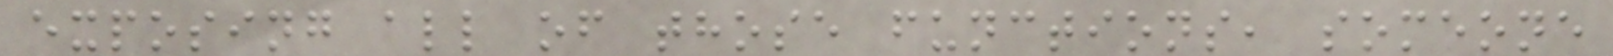exposing all of those functions, someone
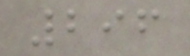296
